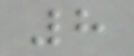8
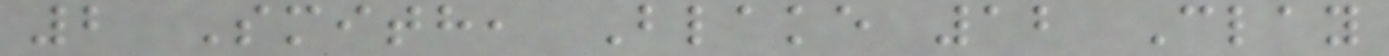2 Smith, Blake 12 Clay
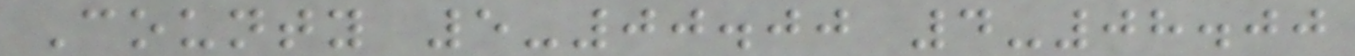County 5-00.00 4-08.00
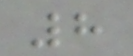8
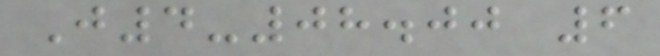J4-08.00 6
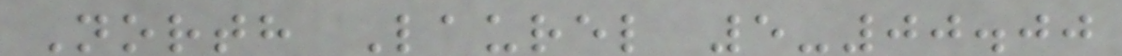North Laurel 5-00.00
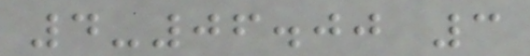4-06.00 3
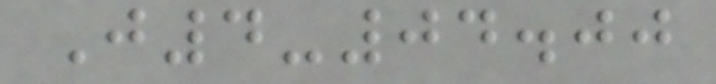J4-04.00
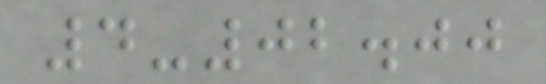4-02.00
